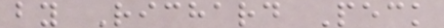by Richard Peck
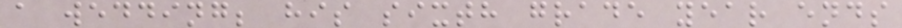a wedding; his sixth grade year ends
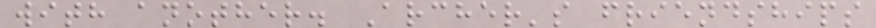with another. Archer's friendships
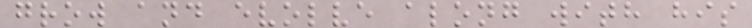grow and evolve along with his
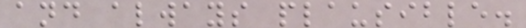and always plausible.
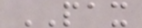PAX
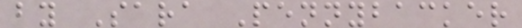by Sara Pennybacker
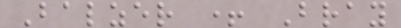Balzer + Bray
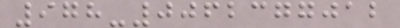978-0062377012
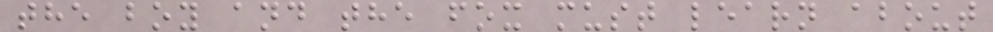the boy and the fox must learn about
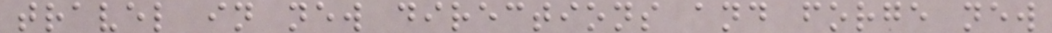travel in new directions and forge new
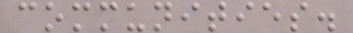communities.
